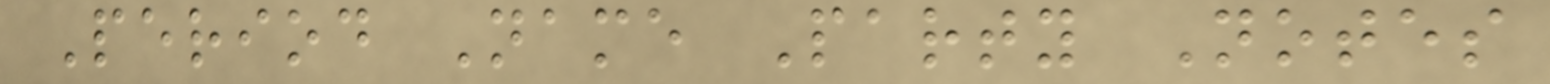Period Name Party Notes
